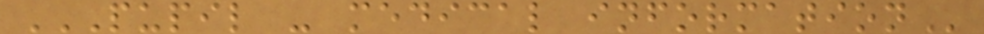PUPIL - MEDICAL INFORMATION
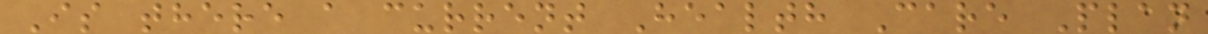Is there a current Health Care Plan
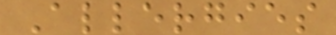Allergies
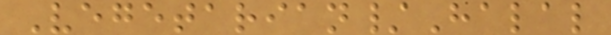Vegetarian/Halal
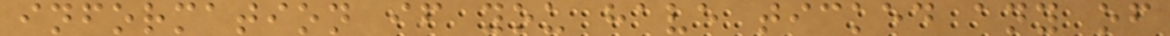information if you have ticked any of
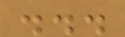...
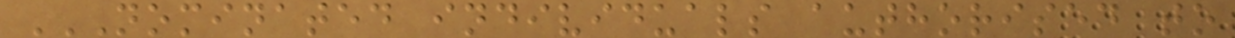NOMINATED INDIVIDUALS AUTHORISED TO
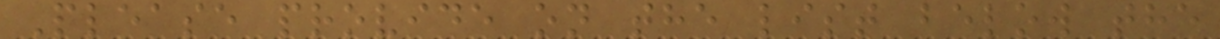Please provide on the list below the
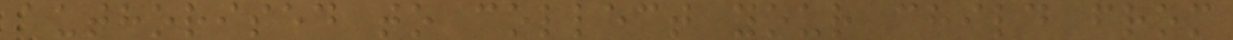authorised to collect your child from
